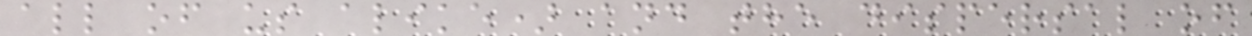all of us alike) and the dispersal of
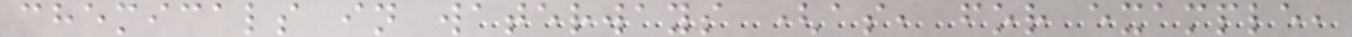chemicals in waterways (as, for example,
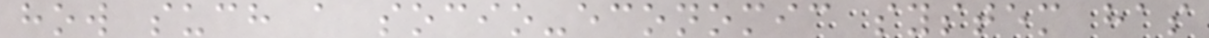how such a socio-economic system has
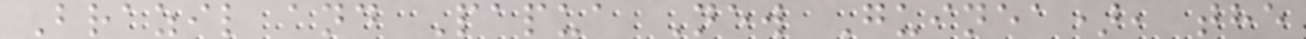Brazil and Papua New Guinea), the
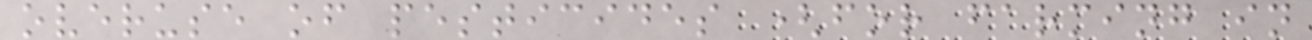overuse of pesticides (for farming in
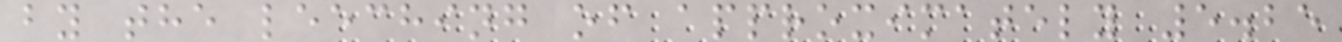by the leeching of approximately 5.25
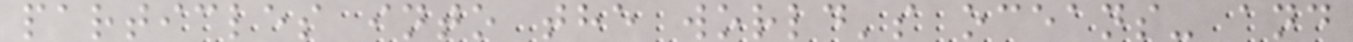particles into the world's oceans- and
